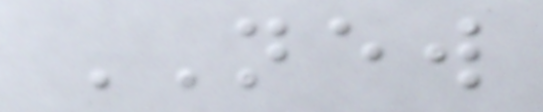NEW
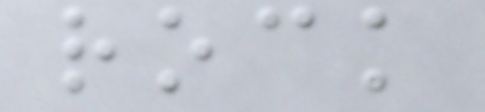rock
